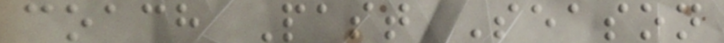coach Past Season
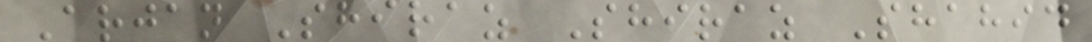Arjan Shiraz Shiraz Shahid
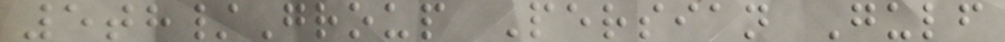5th/Group Persian Gulf
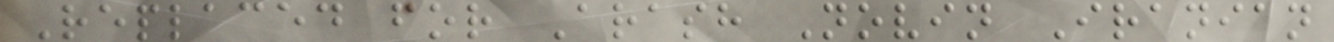Replaced for Arash Novin Iranian
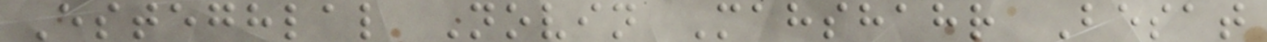Esteghlal Novin Mahshahr Besat
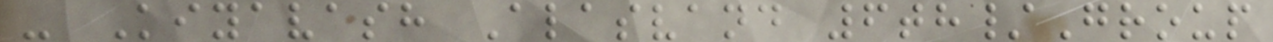- Kiyavash Alasvand 6th/Group
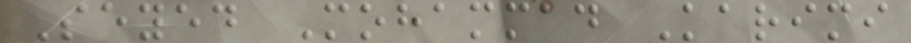Seyed Mohammad Karimi
